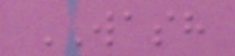WASH
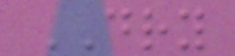DRY
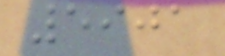5901
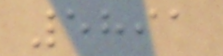5891
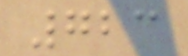723
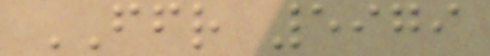FFR 5979
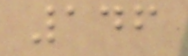146
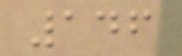146
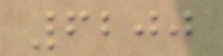6200
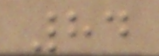84
